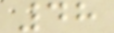48
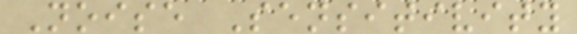Noise Sensitivity
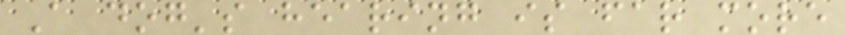A dog's hearing is far more
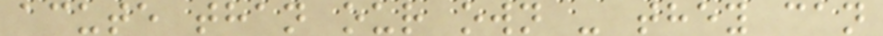acute than our own - they can
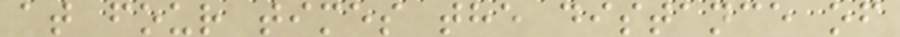at four times the distance of
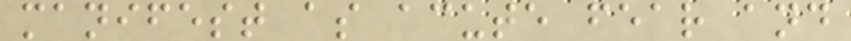manifest as acute fear and
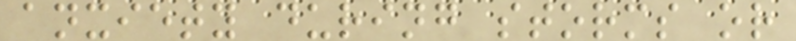anxiety during storms or
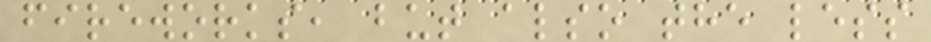fireworks, but also the less
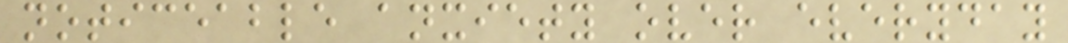noticeable anxiety over everyday
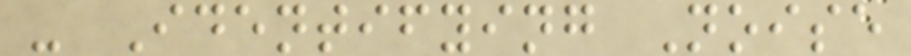- Identifying Noise
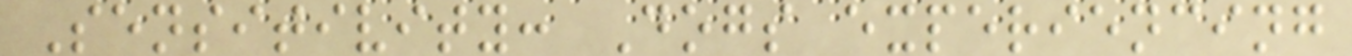Sensitivity: Dogs experiencing
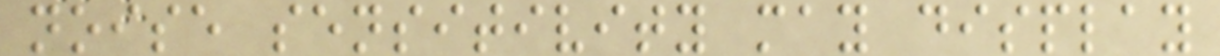noise sensitivity may display
